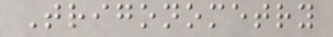Trigonometry
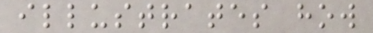illustrates how
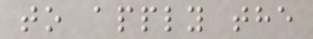to apply the
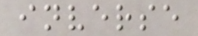inverse
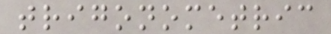trigonometric
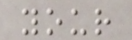your
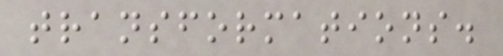transformations.
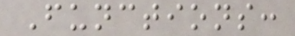Functions:
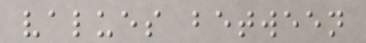values between
